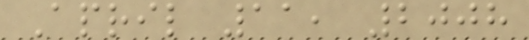April 11, 2008
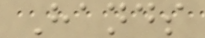Hands
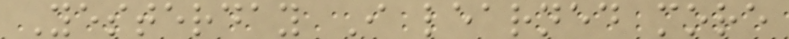Yesterday I learned more
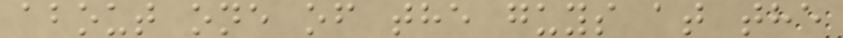about one of the guys at the
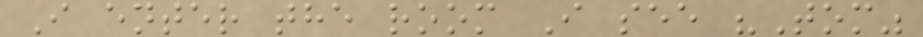I enter the room I see "Tom"
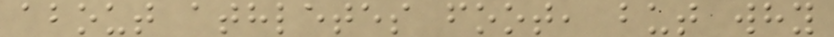about athletes foot, but why
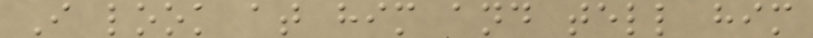I look at him and tell him
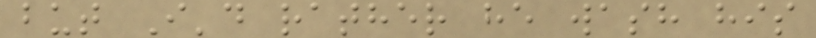but I'd rather he wash his
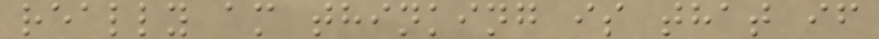really am thinking is that if
